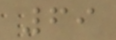69
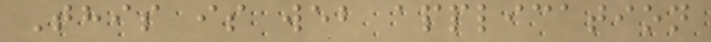This is web application
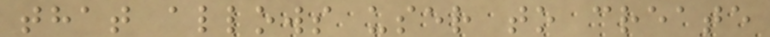that allows user to create
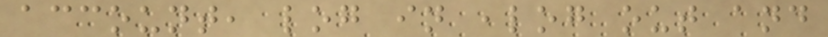account, log in ,log out and
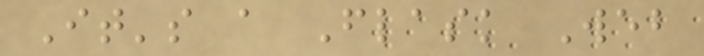It's a Flask Web
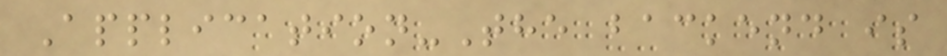Application-The backend is
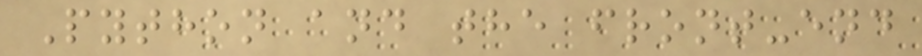Python and the front-end
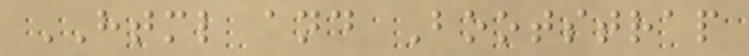HTML and Bootstrap
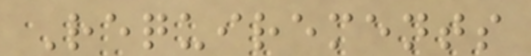Requirements
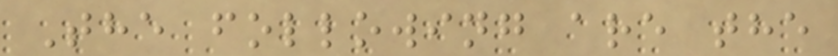The following are the
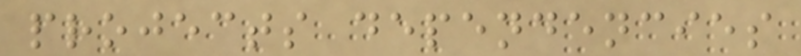projects dependencies
